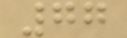77
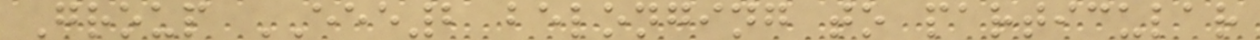Group EEE2 belonging to particular
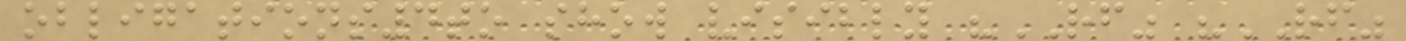obligations4to show visibly "RF" "RF"
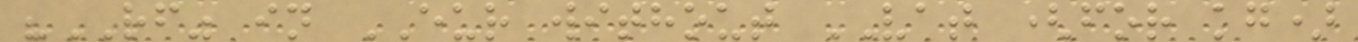"RF" in EUR without VAT (for kg)
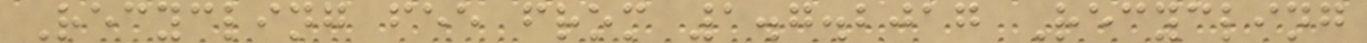Recycling fee from 1.7.2017 Recycling
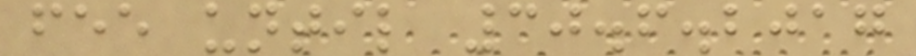fee until 30.6.2017
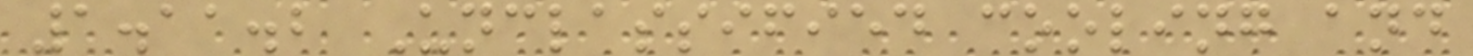1.11.2 Unclassified cooling and
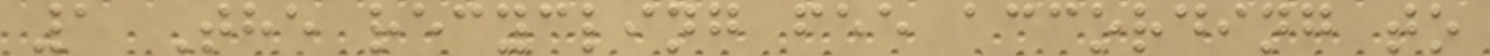1 The recycling fee according to
